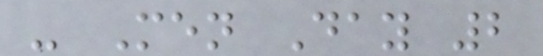- Men Day 2
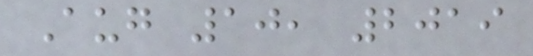Aug 10, 2019
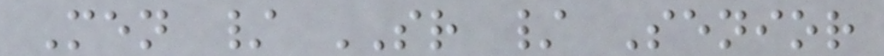Men / SR / Senior
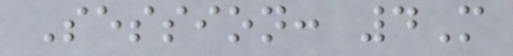Session: 4M
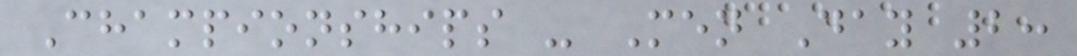Championships - Men Day 2:
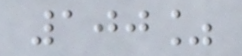100%
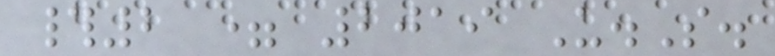#2 = 2019 U.S.
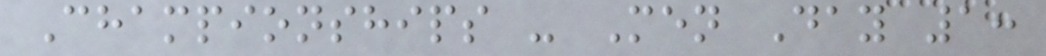Championships - Men Day 1:
